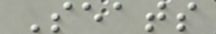Seats
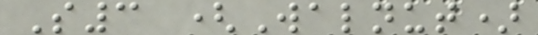S3 (Walnut)
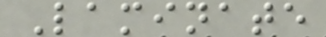Laminate
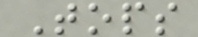Tops
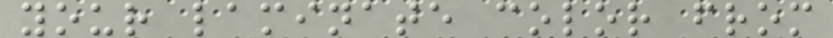your laminate color from
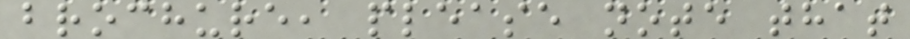brochure, please note that
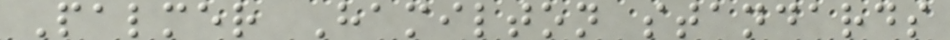Palmer Hamilton standards
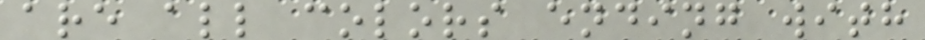are all colors ending with
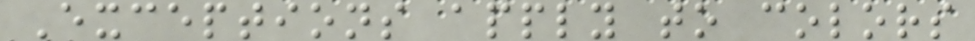Exceptions apply to colors
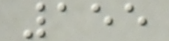155
